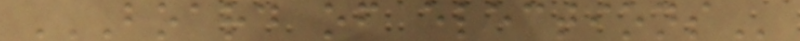BOARD OF ELECTIONS
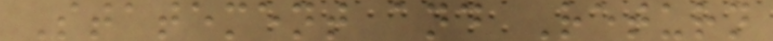Statement and Return
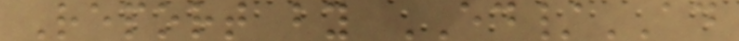Report by ED/AD
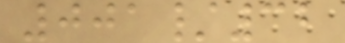001/32
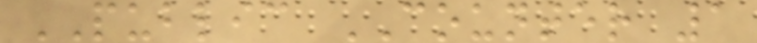PUBLIC COUNTER 1
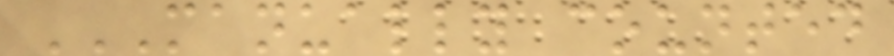MANUALLY COUNTED
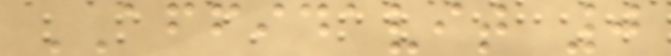AFFIDAVIT 0
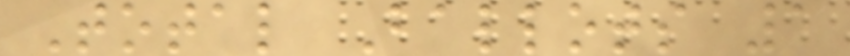Total Ballots 1
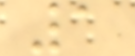1
